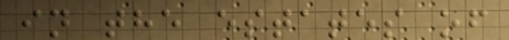in the estates of
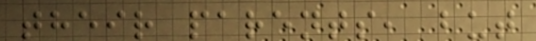their parents, but
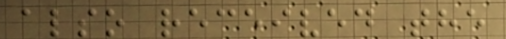also received the
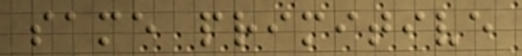same primitive
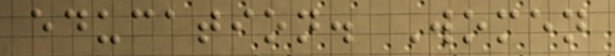education. Women
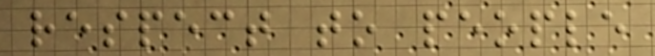respect to people
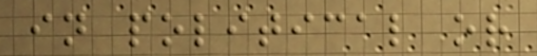in political or
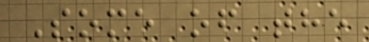Some of the
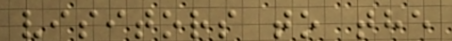visitors to the
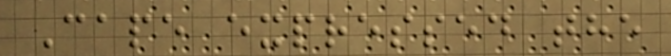Cape expressed the
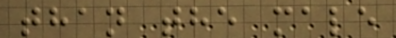than the male
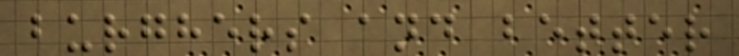burghers and better
